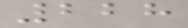228
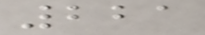221
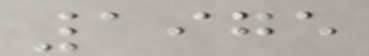1975
